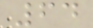64
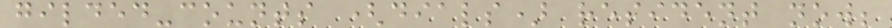gilded-counts (dials) resident now;
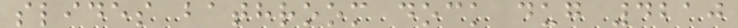slides bathroom dock dug 4210
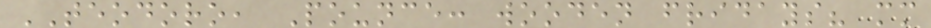TEODORO, Pounce: wooden fridays? mm
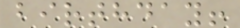birthday!
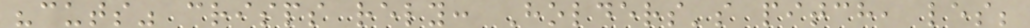"cuts" crisps rely: Holders's pitch, les;
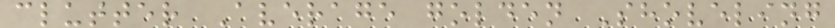clutter Average golden Shoveling
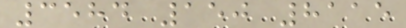3584 150 8115
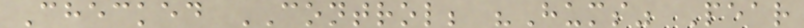Checked CONTROL; "Hums" Pear
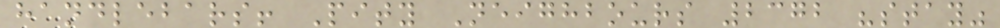handlebars! Pity Neighbours 2372 "stay"
